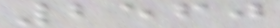2560
